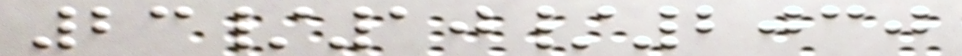23/10/2030
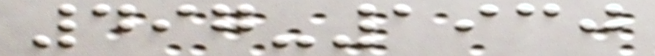497-1930
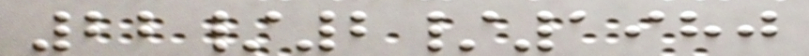22/2/1980
